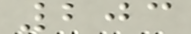203
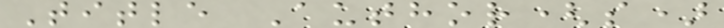Title Author(s)
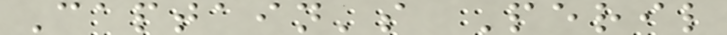Captain's Peril
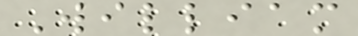William
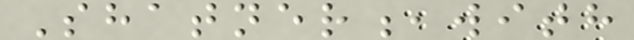Shatner,with
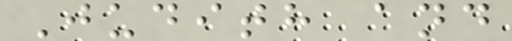Judith and
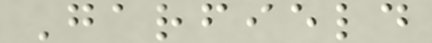Garfield
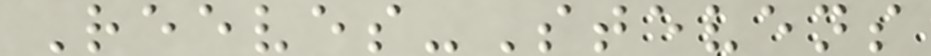Reeves-Stevens
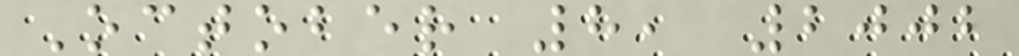October 8, 2002
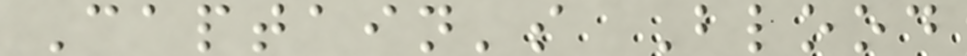Captain's Blood
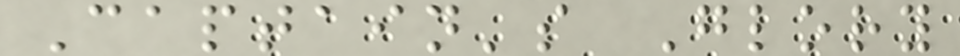Captain's Glory
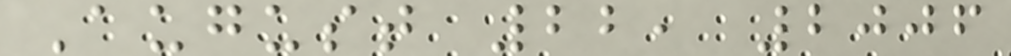August 22, 2006
